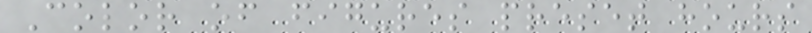Color of figures preset hours
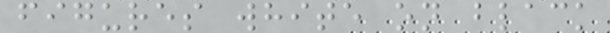figures white on black
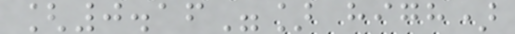[0.16"] high)
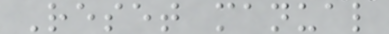Reset manual
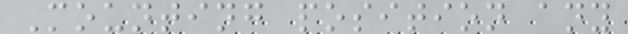Mounting position any
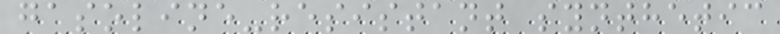gasoline-resistant synthetic
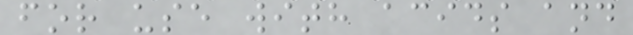for use with acids and
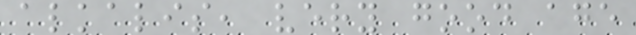alkalis, very good age
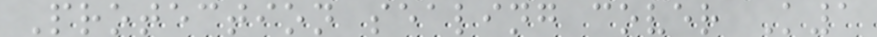Protection sealing cover K1
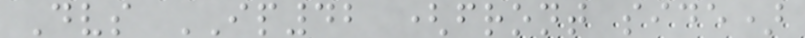Dvs IP42 (front side)
